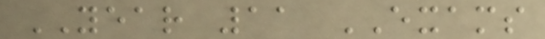YEAR 11 EXAMS
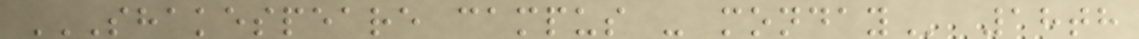SHAKESPEARE CAMPUS - MONDAY 18th
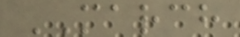MARCH
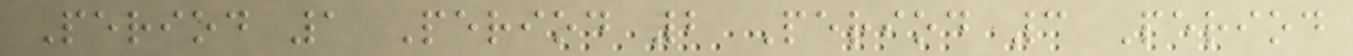Period 1 Period 2 Period 3 Period
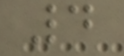4
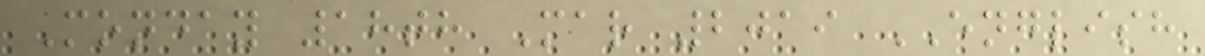Monday 18th Mar 2019 ENGLISH
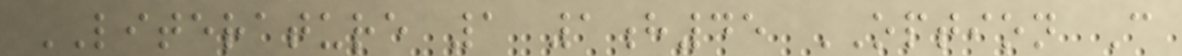LITERATURE 1 1h45 OPTION C
